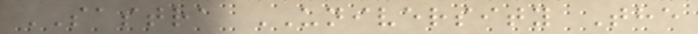SASTRA UNIVERSITY The
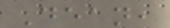Dean,
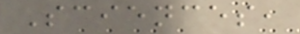Sciences,
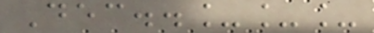Dec..___
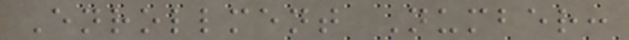Enrollment Number:
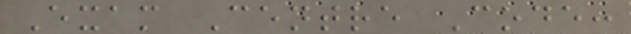Exam Centre Code:
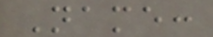Name:
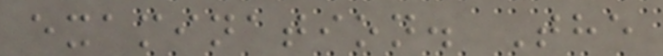examination. The
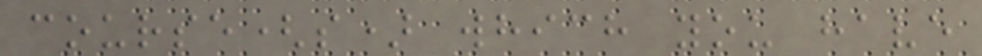course(s) which you have
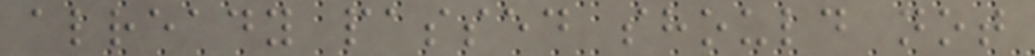already passed should not
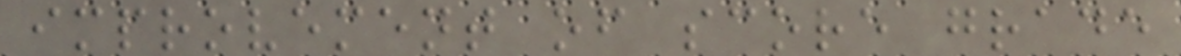improvement of score grade
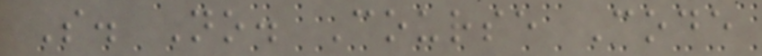S. No. Course Code
